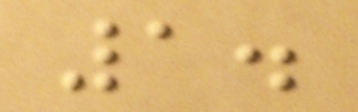1.
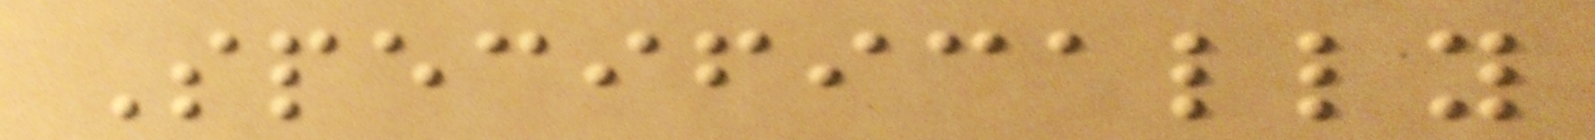Specifically
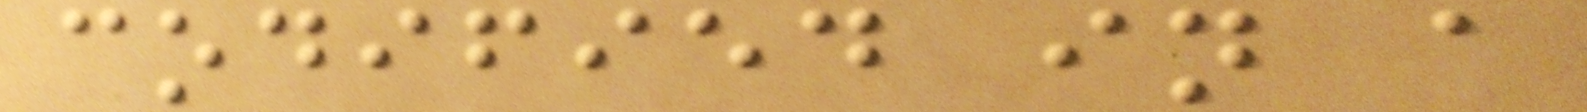codified in a
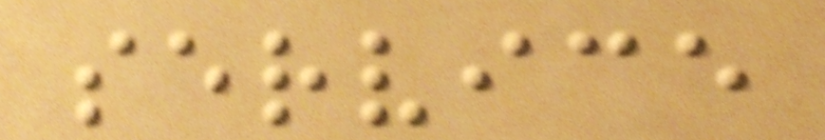service
